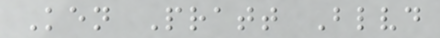Ken Pratt Blvd
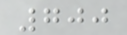700
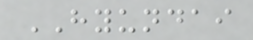HYUNDAI
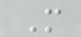M
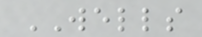WELLS
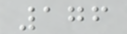176
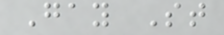Gay St
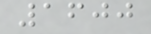1600
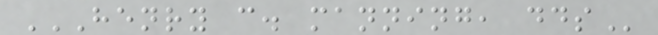HENRY C. MANNING, DDS
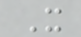X
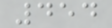454
